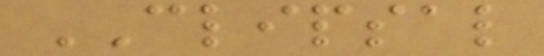CLIPSAL
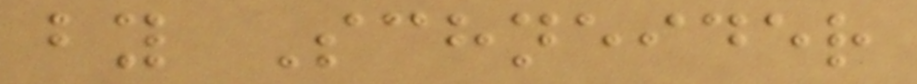by Schneider
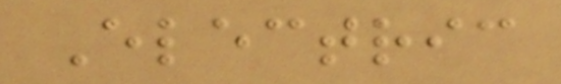Electric
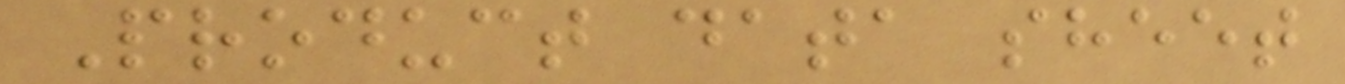Product data sheet
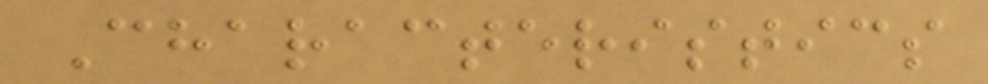Characteristics
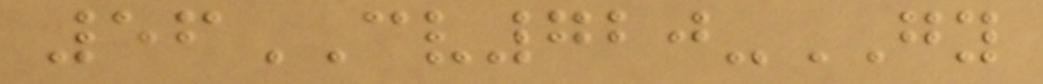56CV720-GY
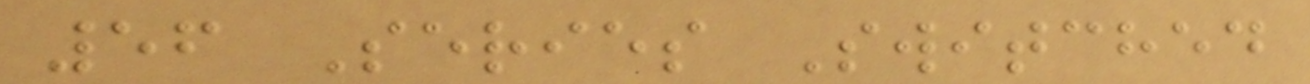56 Series Switched
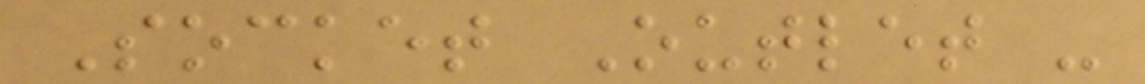Socket Outlet -
